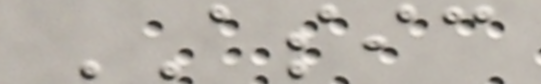ASIC
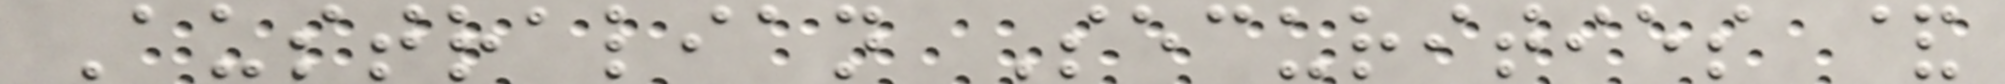Australian Securities &
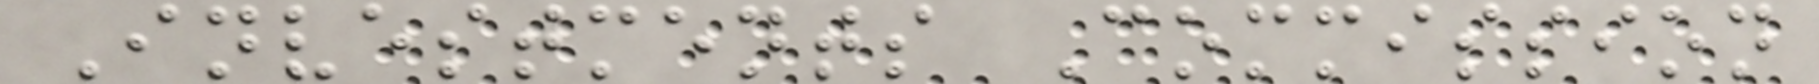Investments Commission
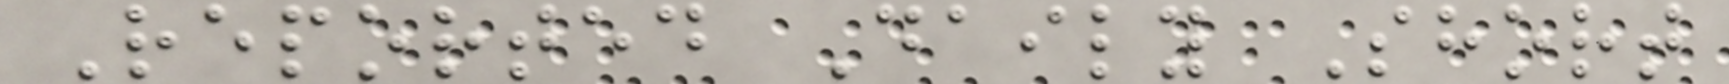Reported Daily Short
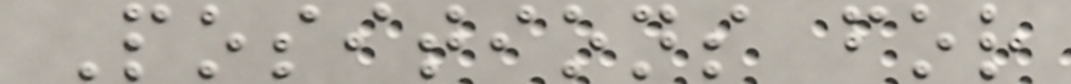Positions for
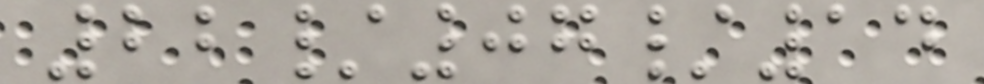22/07/14
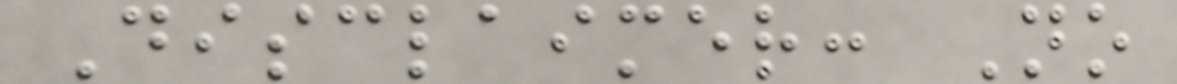Disclaimer: No
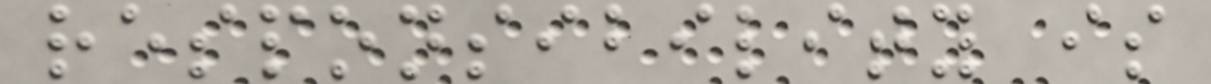responsibility is
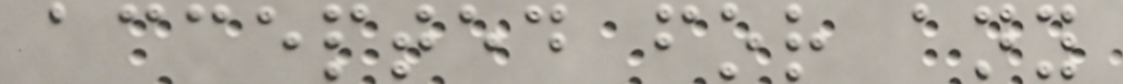accepted for any
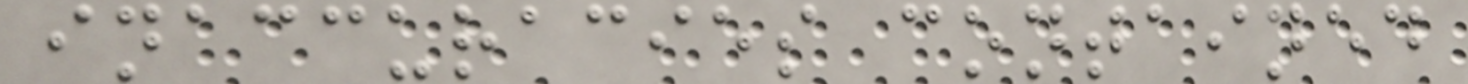inaccuracies contained
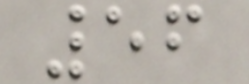56
